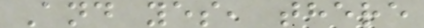And yes, there
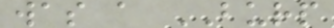was a BURP
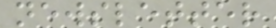newsletter
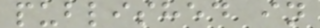published in
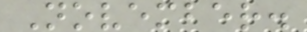November.
